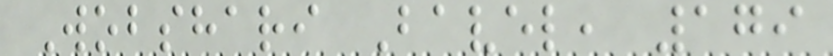Wobshari Bavel, 179
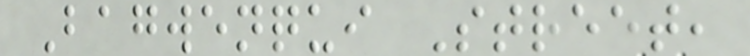Bagwenqui Street,
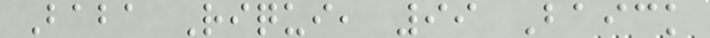Baba Riqui, 99 Baick
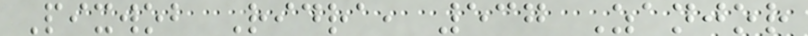Pixwob Ridra, 537 Zanjor
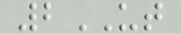2UT
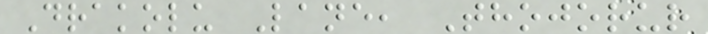Drakolu Lane, Thojorur
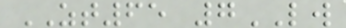ZT65 7LW
